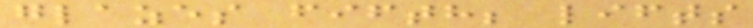glazes fifth; lifts
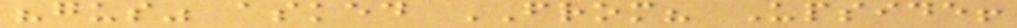"gus" asked FROM? Upside!
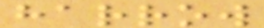harrow
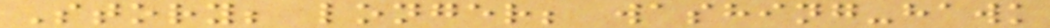Story; longer; washing-hawk
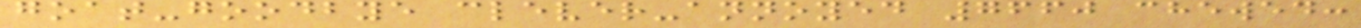goat-goodbye clever-annoyed 7660 chewed:
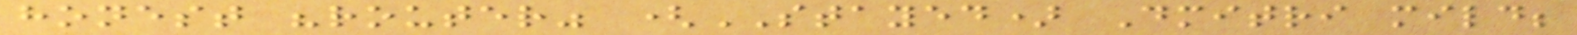honest "router" (STAYED) Dmitri mild;
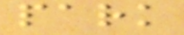park
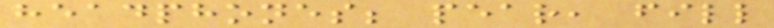headphones; pear, fill
